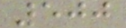500
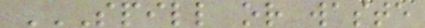SPILL OR WASTE
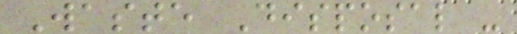Waste Disposal -
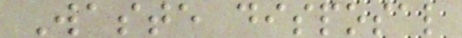Waste disposal
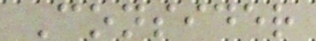Consider
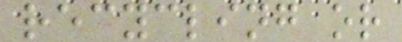recycling or
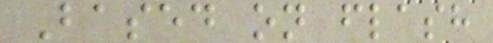Based on flash
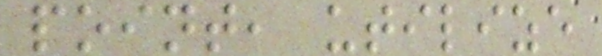point, utilize
